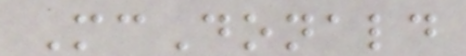McDonald
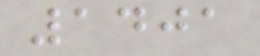1401
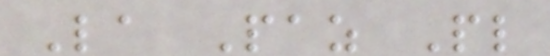La Paz Pl
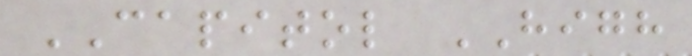CAPITOL HIGH
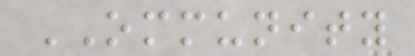OMMUNITY
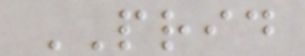PRID
